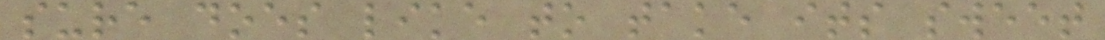sure does like to take its sweet
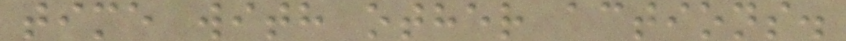time with other actions.
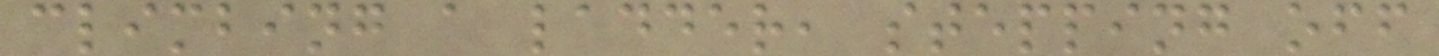climbing a ladder, stepping off
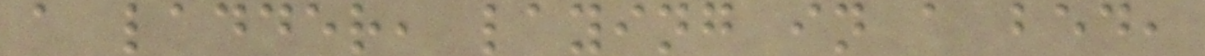a ladder, laying in a bed,
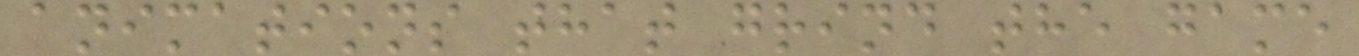animations that grind the game
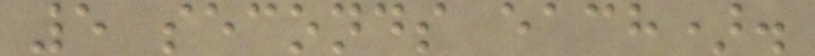5 seconds each).
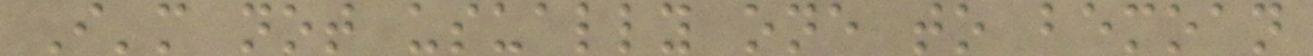I'm not usually one to bemoan
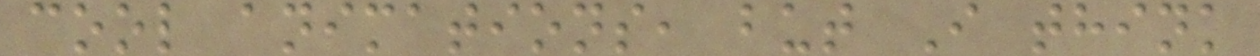cool animations, but I think
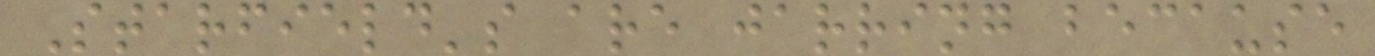Starfield's are jarring because
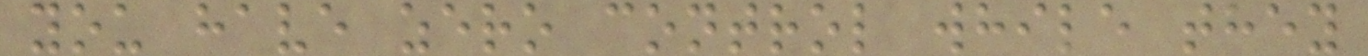you have zero control while they
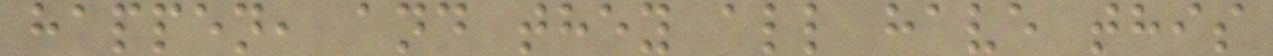happen, and they all have this
